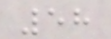58
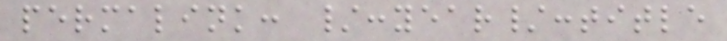permalink: /:year/:title
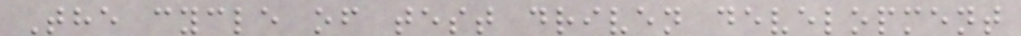The cycle of test driven development
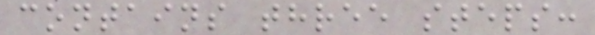contains three steps:
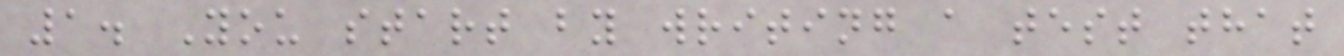1. You start by writing a test that
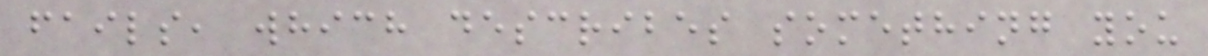fails, which describes something you
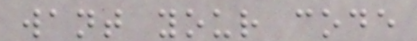want your code
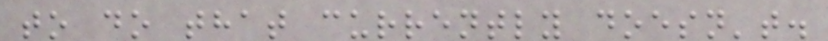to do that currently doesn't.
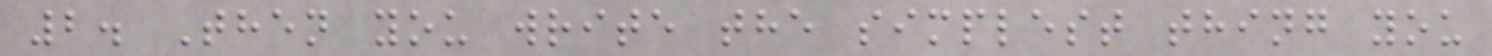2. Then you write the simplest thing you
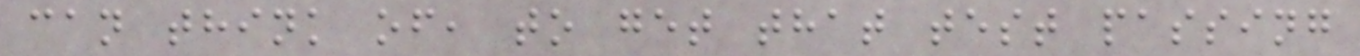can think of, to get that test passing
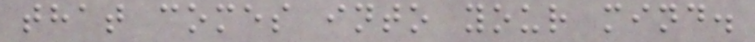that comes into your mind.
